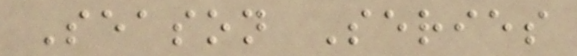Season Series
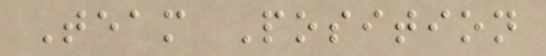Team Position
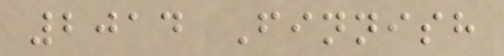2014 Finnish
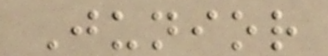Junior
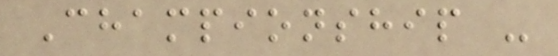Championship -
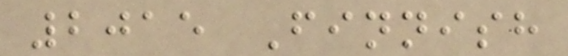2015 Finnish
